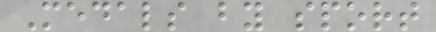Medals by sport
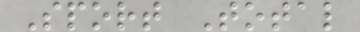Sport Total
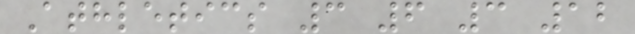Athletics 3 6 3 12
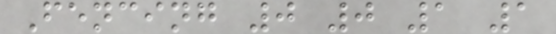Fencing 0 0 1 1
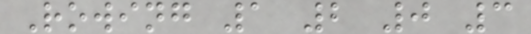Rowing 1 2 0 3
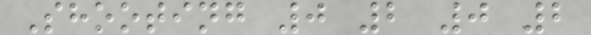Shooting 0 2 0 2
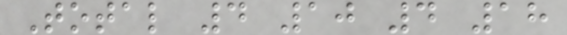Total 4 10 4 18
